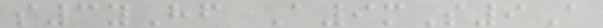s3yHf A9mS9A
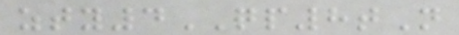zty4QP8tN
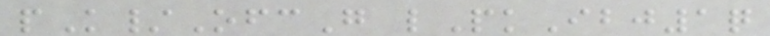pK/OfcG lPkIbj1q
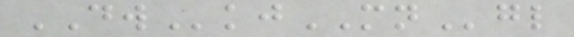DWkjMNgl
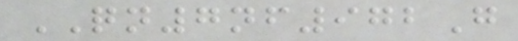QN7nf972G
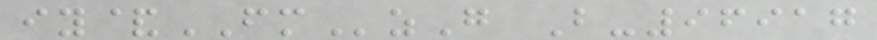iy&FMzG B-96917
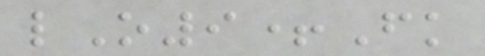lO9+Fk
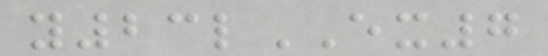y23lEX7
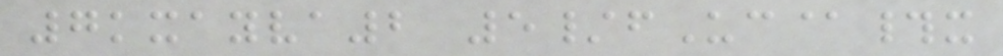7kxayva2 5/fUc@#x
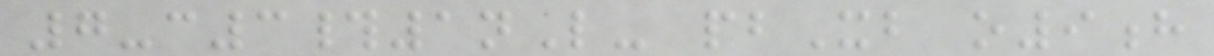7-c3#1nL- pbXb o9h
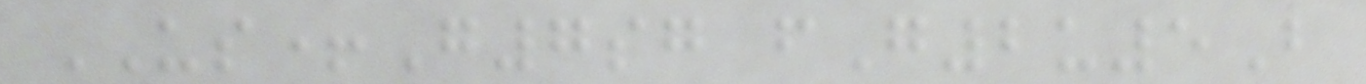US+G7sg fG2u5B
